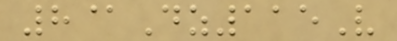8@Dz115V
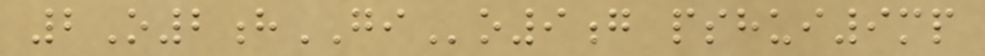2O2hGIo9g pshui9mp
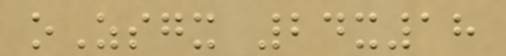oZsgx 24x18
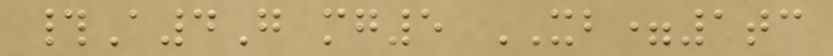#A4G mg5 XB=1tc
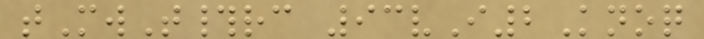tMwT#rc 93vI2Knoq
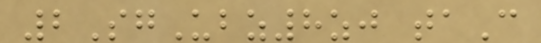2SgUbz8zj taC
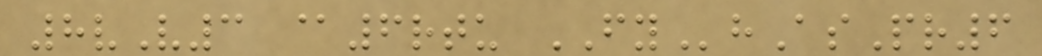8vV3 @6rtu FYhAsPr6
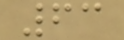63
